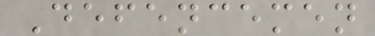Defencemen
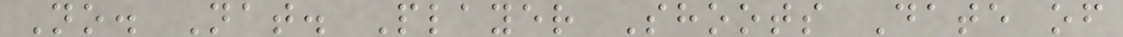No. Nat. Player Shoots Date of
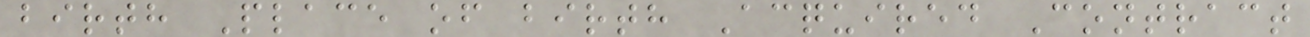birth Place of birth Acquired Contract
